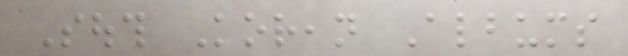South Korean Albums
